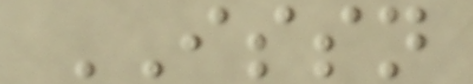ISSN
